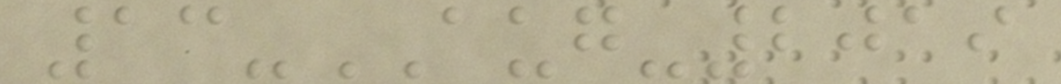13-AUG-2019
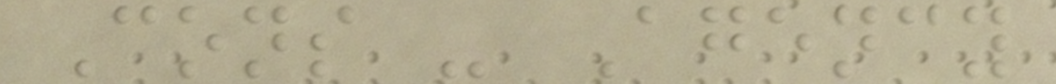Cons - Agency
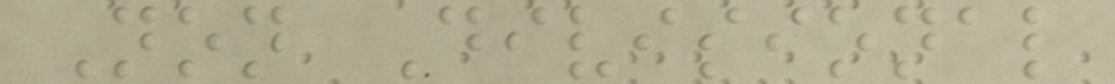Non Divisional
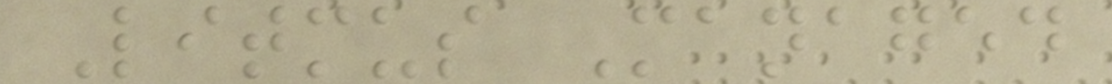Litmus Managed
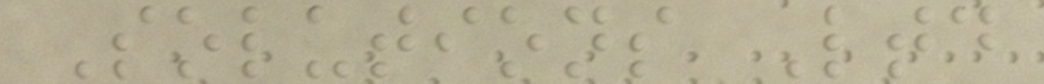Solutions Ltd
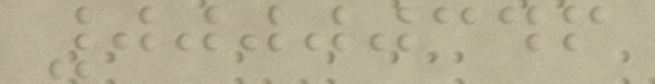00000346
